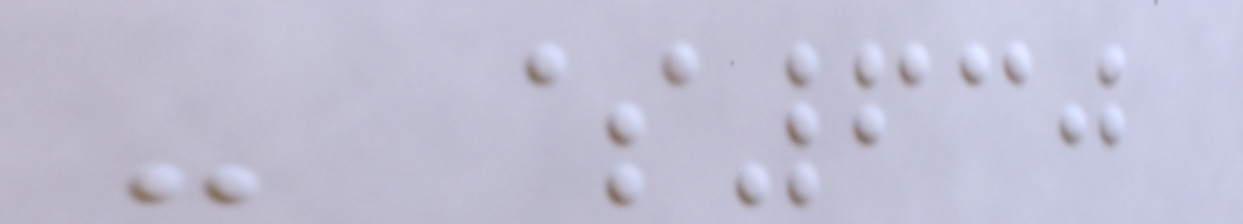- $630
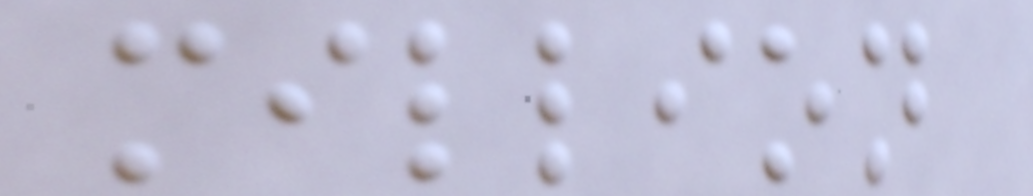million
